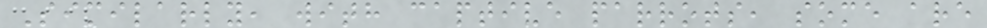Similarly, with captive parrots, some are
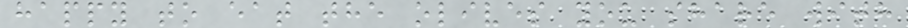happy to eat the olives you share with
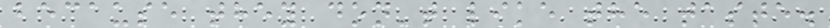because they don't like the taste.
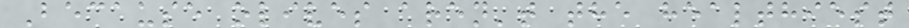Because olives aren't the healthiest
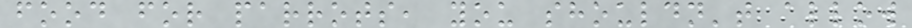food for parrots, you shouldn't allow
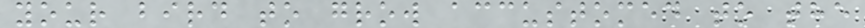your bird to grow accustomed to the
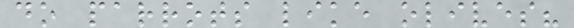do parrots like olives?
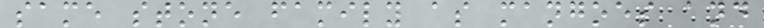same stone family as mangoes and
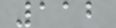112
